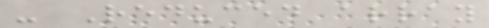- Reduced array
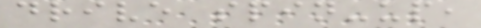drive spin-up,
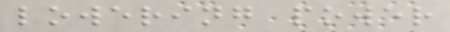lowering power
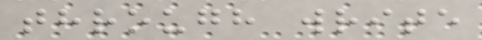through write
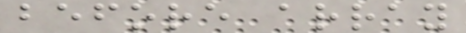before array
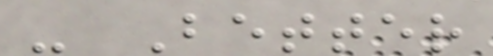- Better
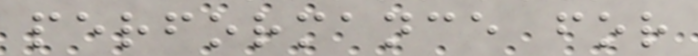performance for
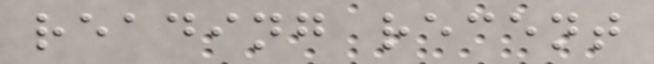reading recent
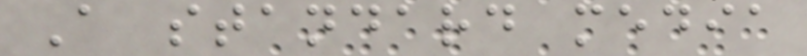A standard media
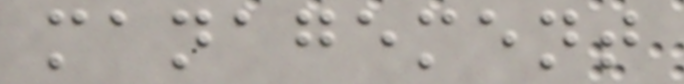management
